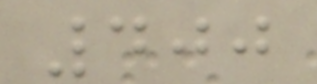400
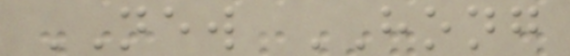NEW HONG
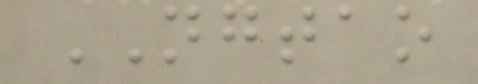NGTAO
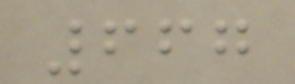667
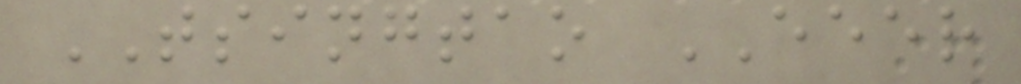TSINGTAO EEER
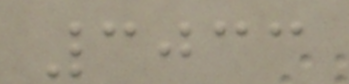3033
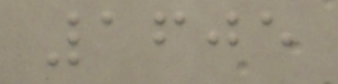1605
